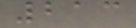213
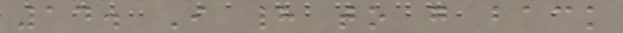14. I had to go back
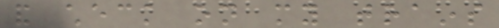and check on my trains
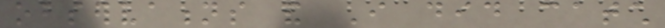observations and I did catch
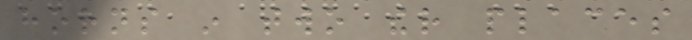horns in two ther places
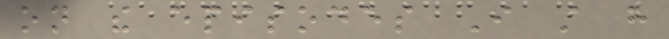on the episodes I still have
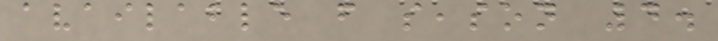available from season 4.
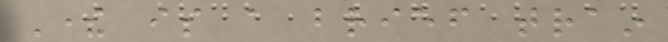There is a brief train
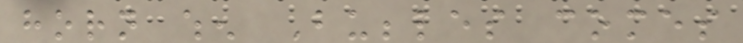horn when Bubbles comes
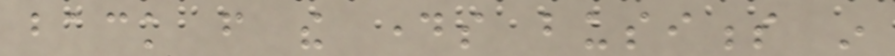back from the days business in
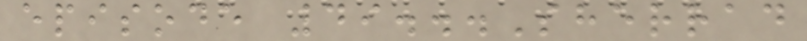episode 49...Sherrad
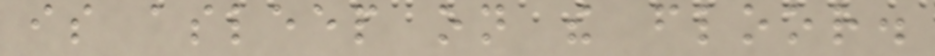is asleep on the floor.
